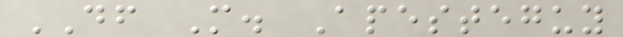DF M. Apesteguy
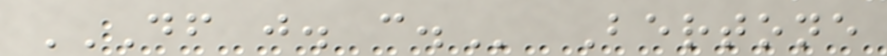DF J. C. Bertone
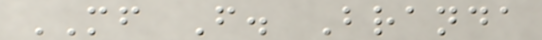MF F. Branda
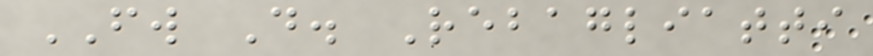FW D. Rebagliatti
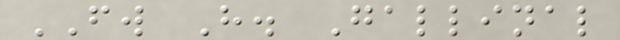FW H. Gallinal
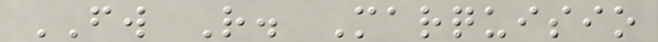FW R. Marquisio
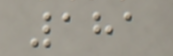181
